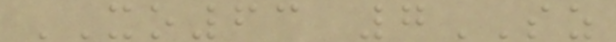XO63 7SZ
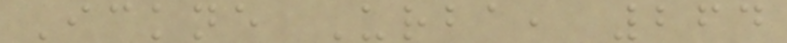Ickne Urba, 264
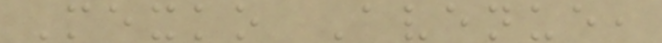Mexko Avenue,
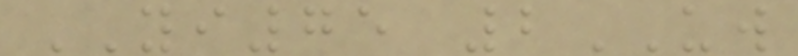YI75 2UW
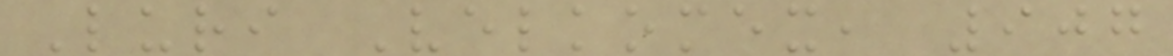Luri Velkomex, 907
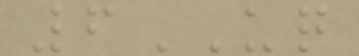6UQ
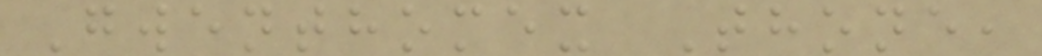Gwenthomex Thone,
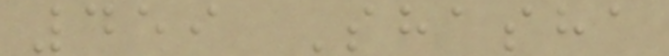459 Shasha
